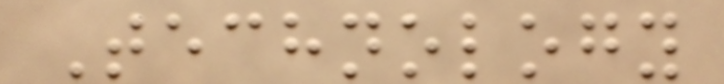Technology
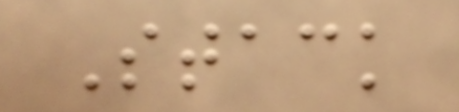Stack
